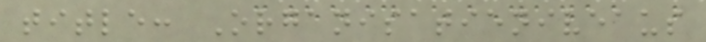title: Organisatieniveaus
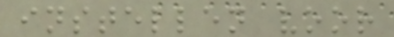instellen voor
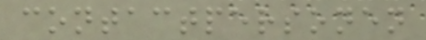contactpersonen
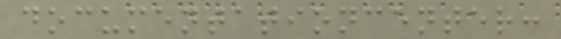documentationcenter:
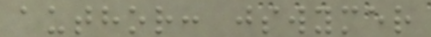author: jswymer
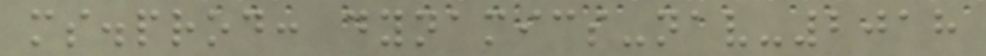ms.prod: dynamics-nav-2018
